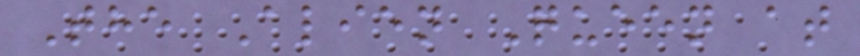The Alien Queen at
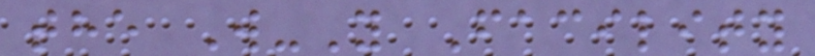the W-Y Facility
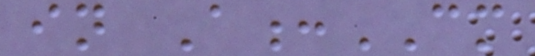in A:CM
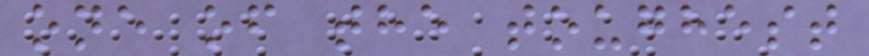one of the toughest
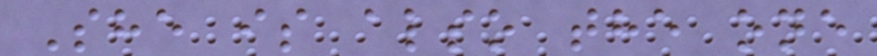She is also the one
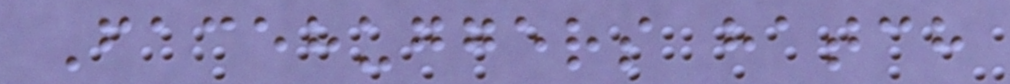Facehuggers hatch
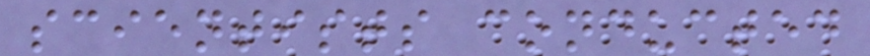scientists conducted
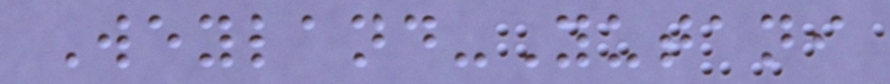Weyland-Yutani
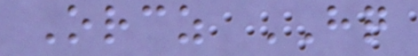Orcz HQ
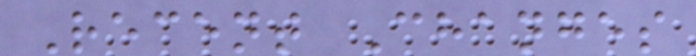Recent Changes
